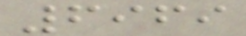6969
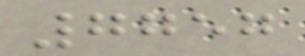7757
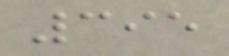395
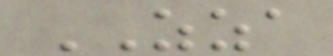ZZA
